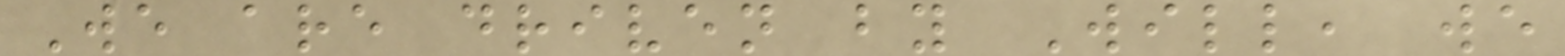We are driven by Will, we
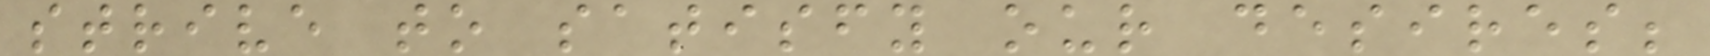strive to satisfy our desires;
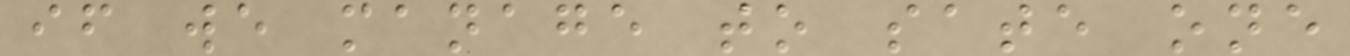if we manage to sate one
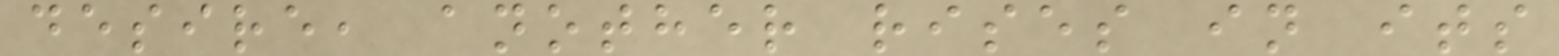desire, another rises in its
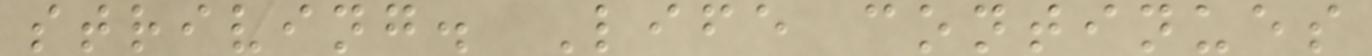striving. Life continues
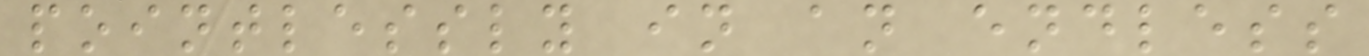pointlessly in an endless
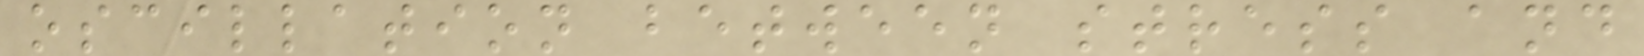oscillation between stress and
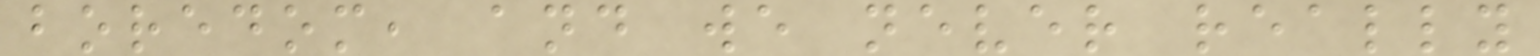boredom, and we never really
